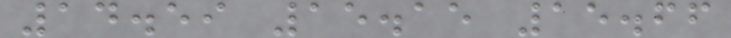14.59 15.15 15.66
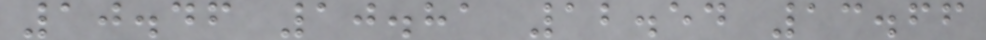10.46 10.81 12.54 13.66
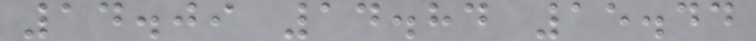14.09 14.84 15.44
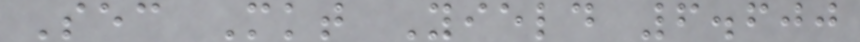Sec Mkt Yield 6.600
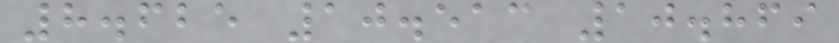8.625 10.513 10.869
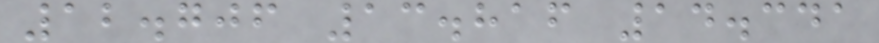12.706 13.816 14.341
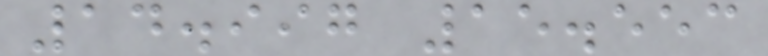14.997 15.553
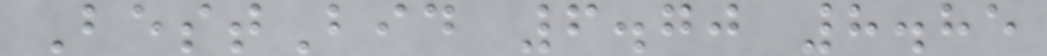BestBid 6.70 8.85
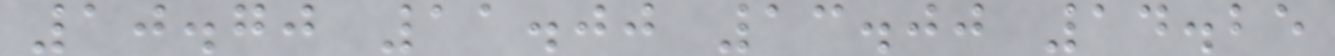10.70 11.00 13.00 14.25
